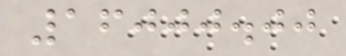16000.00
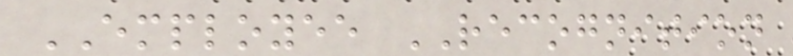EMPLOYEE RECOGNITION
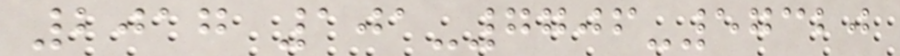2017 101-7706-57320
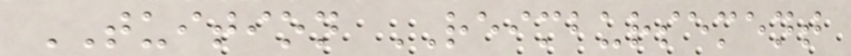TUITION REIMBURSEMENT
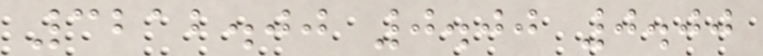3212.00 0.00 0.00
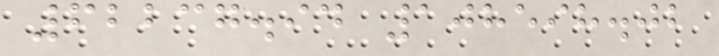62237.94 108598.02
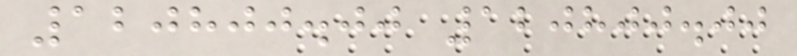120800.00 120800.00
